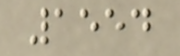1554
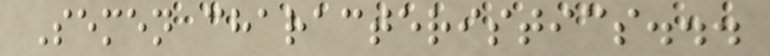Semen characteristics...
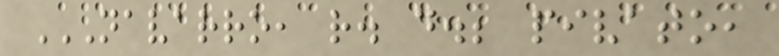NAVARRO, R. D.; PIVATO,
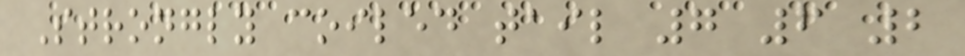Strongly coiled tail 7 6 2
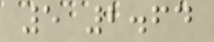5 2.64
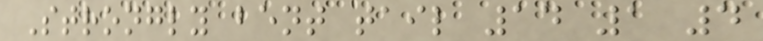Strongly bent tail 14 1 4
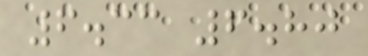6.33 6.80
